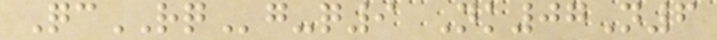QcRQg-q9 Nk07N6
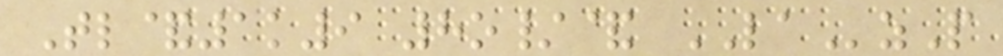Tl&1k9 8o/& LAzP
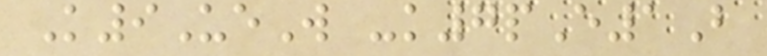K9UeW -k7pE1B
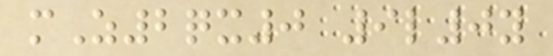mZ2qx0 9l0y
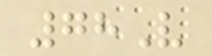78V
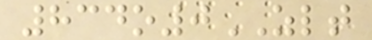834o0ZLT
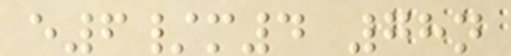e6/m4 78n
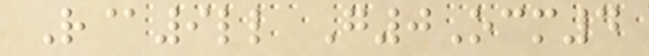R@9ll G0Ocm4
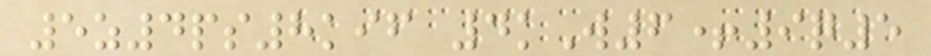5z4ps8kif 4kW6+9q5
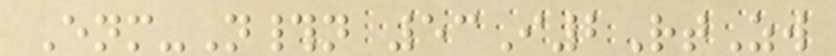Enm-N#n 53I2RtZw
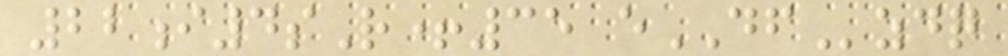22i4sR+35 eDFzdq
